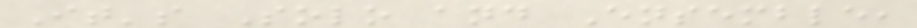It's Solo and Ensemble,
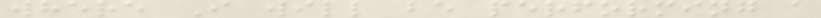where I will be performing a
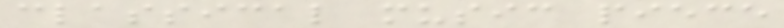classical music piece
